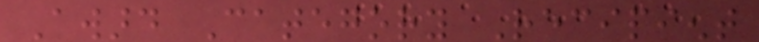Award Category Recipient
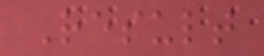Result
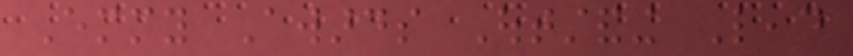Emmy Awards Outstanding Lead
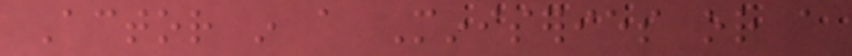Actor in a Miniseries or a
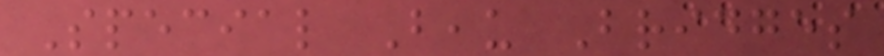Special Beau Bridges
